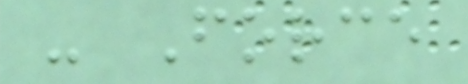- Force
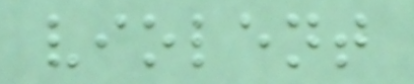violent
